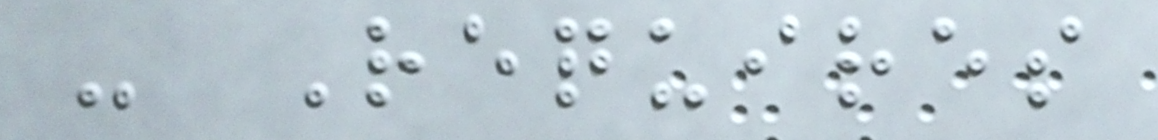- Requires
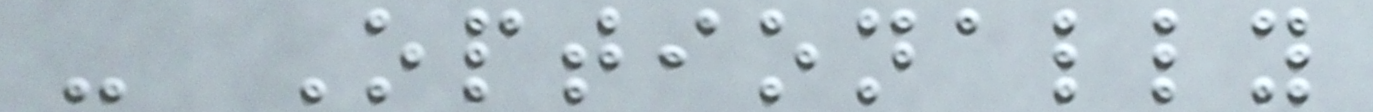- Optionally
